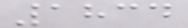1834
